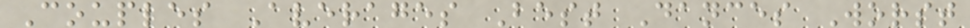Couples Averages Best Dances Worst
